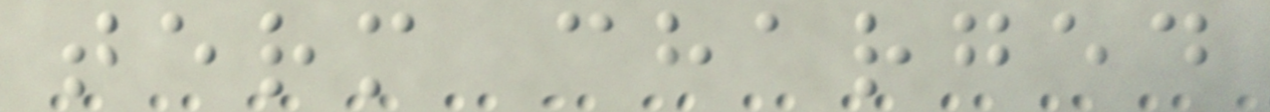term charged
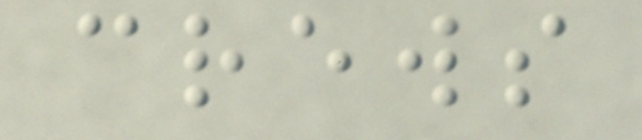crews
